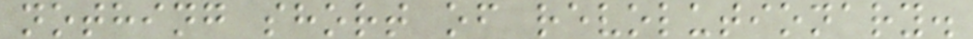nothing short of revolutionary.
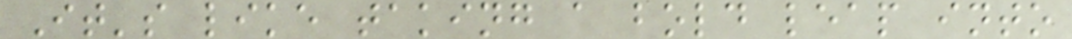It's like taking a bold leap into
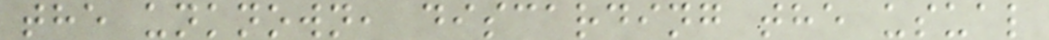the unknown, discarding the usual
